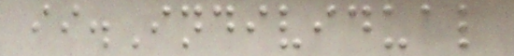ii.Individual
